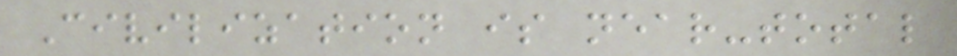Civilization is near-total
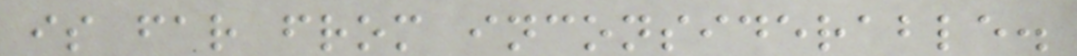is far from inconsiderable.
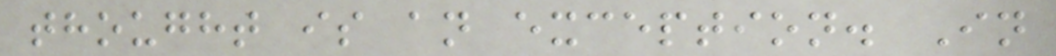thought is an exception. In
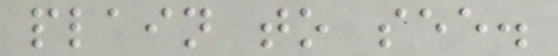plain to see.
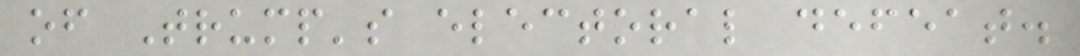of Trump's electoral defeat.
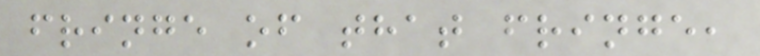fringe of that fringe,
